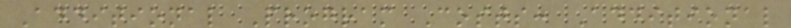Additional Program Costs: Additional
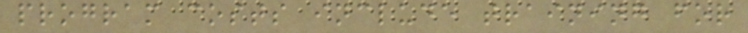program costs include training for
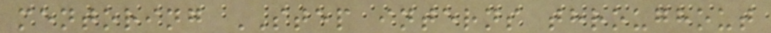mentoring STEP interns throughout
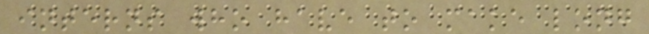interns who have to make long
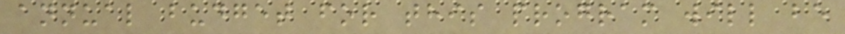annual budget for this program will be
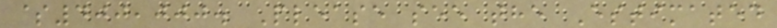$400,000. Please see the Estimated
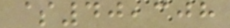$40,308
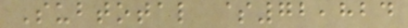Subtotal $72,824
